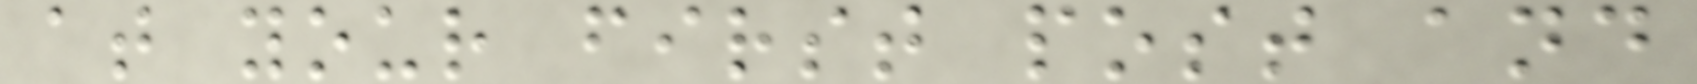at your first post and
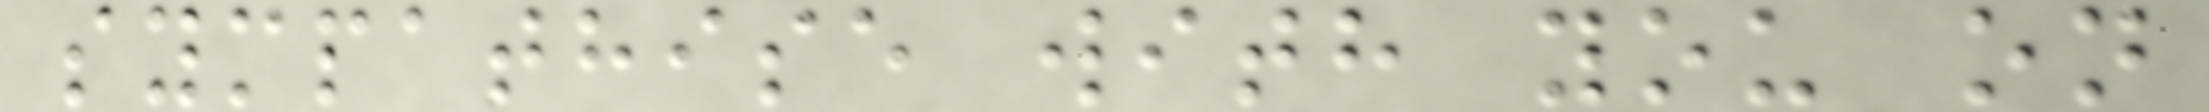sympathise with you on
